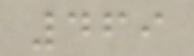469
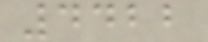4422
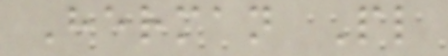Herman Pl
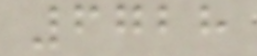6728
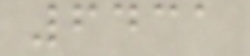6431
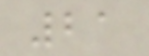21
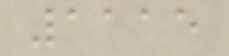1115
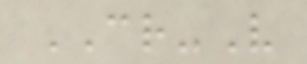CR-V
